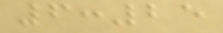6:25
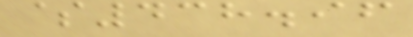$438.96
